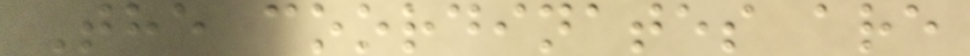The coordinates are
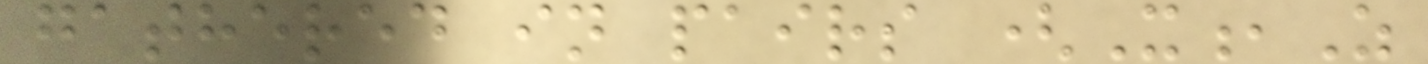gathered in pairs (X,Z
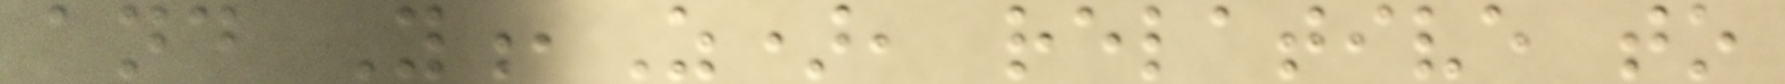and Y,Z), relative to
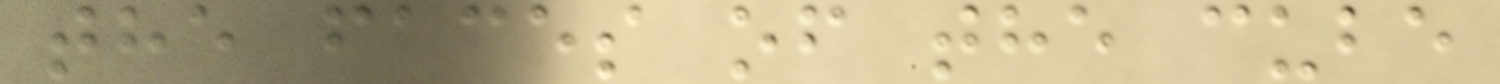the faces of the cube
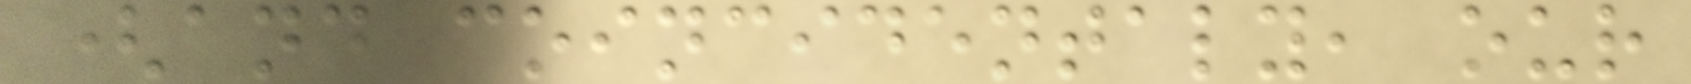(and coincidentaly, our
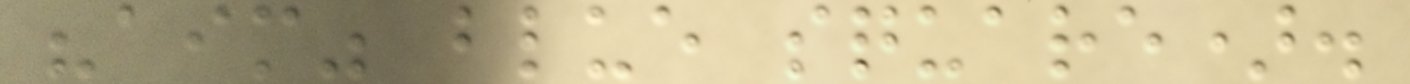"aim" blue square).
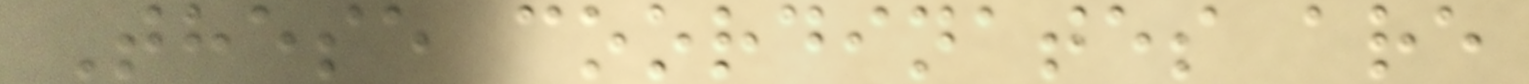These coordinates are
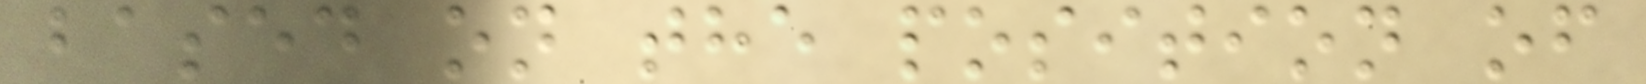based on the position of
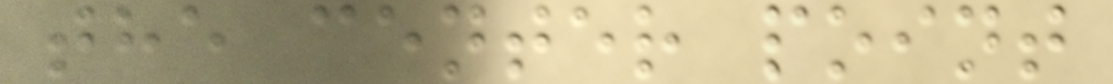the center point
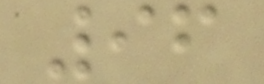96
